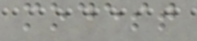modest
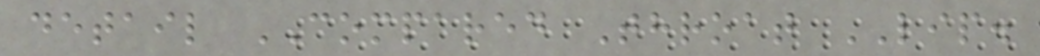detail COMPARED Throat LIP.
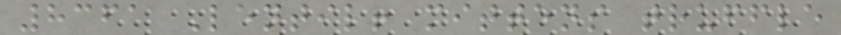8361 Lentil! mittens truffle
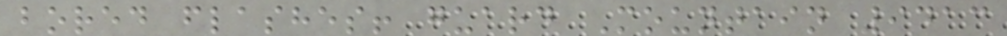bored flashes! guard Mountain 9413
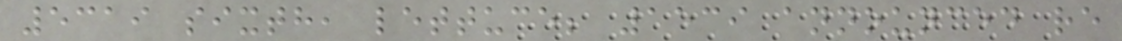5319 sixth, lettuce; 1539 announced re
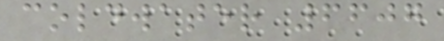coldwater 6607
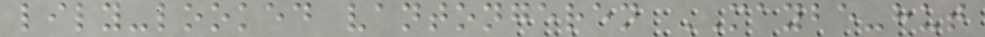lily-looked vantongeren MAYBE-hut
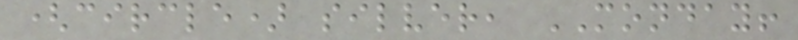(circle) silver, MONDAY!
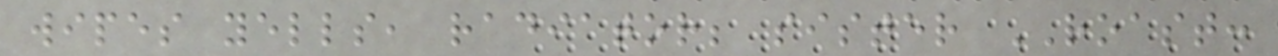wipes yells, radiator; sister ROAST:
